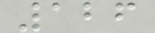126
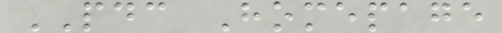PDC Homepage
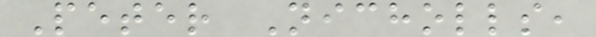Peter Nicholls,
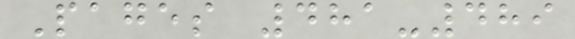Pages 481-489
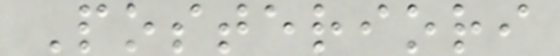Posteriori
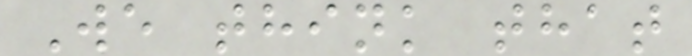We think that
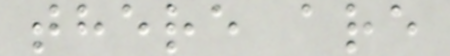there are
